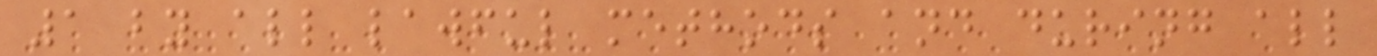1 by all lawful methods and during all
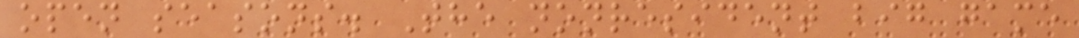open seasons. The nonresident big game
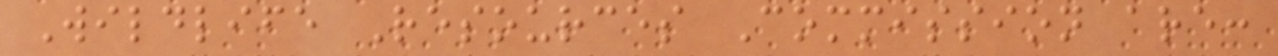Wildlife Resources Commission are:
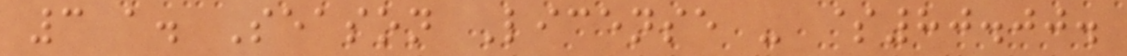3 a. Season License - $80.00.
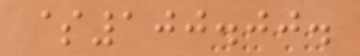$100.00.
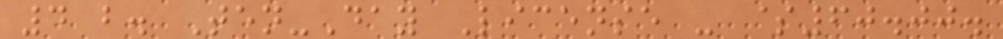4 b. Ten-Day License - $60.00.
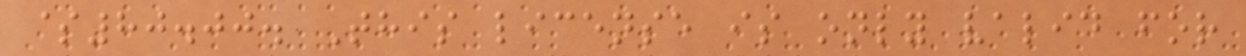$80.00. This license is only valid for
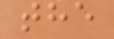the
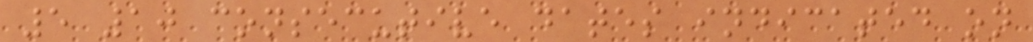5 10 consecutive dates indicated on
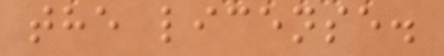the license.
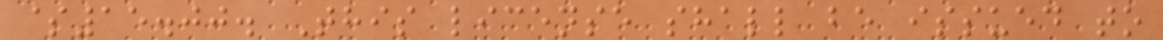$15.00. This license shall be issued to
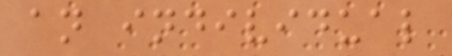an individual
